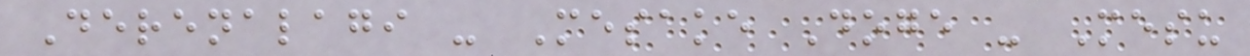Derenalagi - Mesake Doge - Mesu
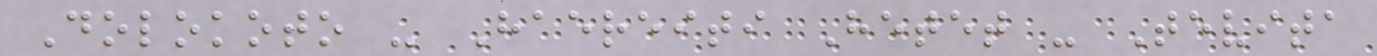Dolokoto - Haereiti Hetet - Tevita
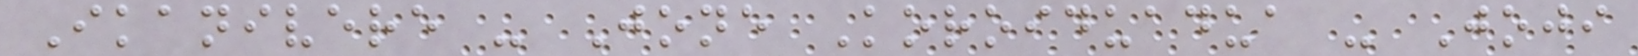Ikanivere - Jone Koroiduadua - Joji
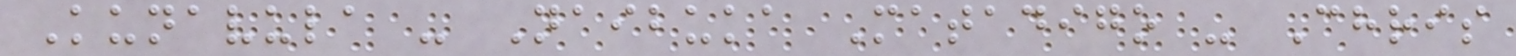Kunavula - Naibuka Matadigo - Chris
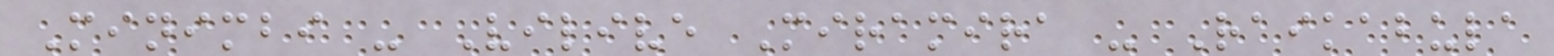Minimbi - Vilive Miramira - Raikabula
